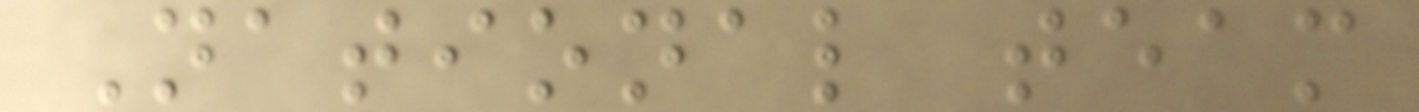National team
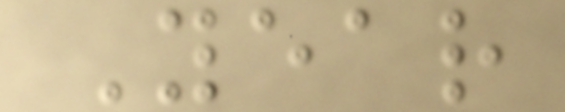Year
